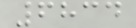6834
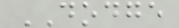DODGE
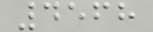4568
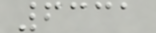6331
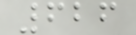626
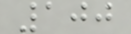100
